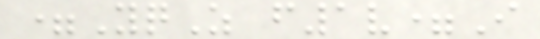=YqZ f1v=I
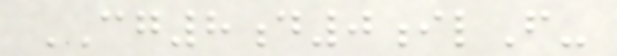CG8d0ilF-
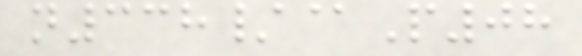n338/@P08
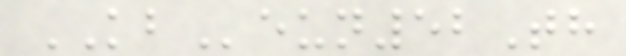KBeun52Th
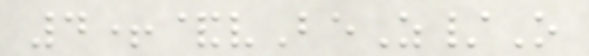4+&vBeZ/O
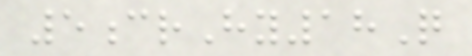5crHy18Q
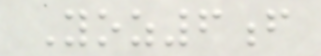Yoz6f
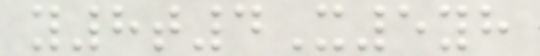y8t4X5yh
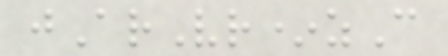jArVr*zC
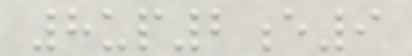8up2e9
